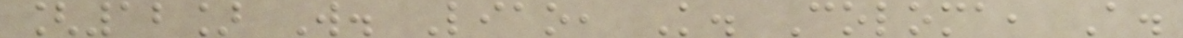[12] W. Liao, K. Coloma, A.
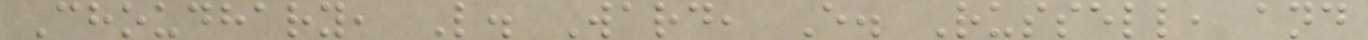Choudhary, L. Ward, E. Russell, and
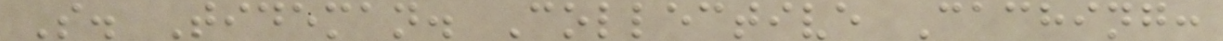S. Tideman. Collective Caching:
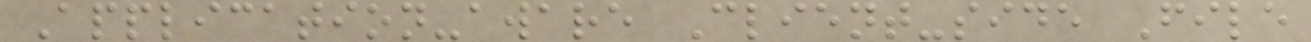Application-aware Client-side File
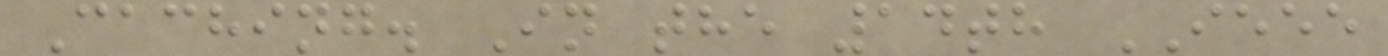Caching. In the 14th IEEE
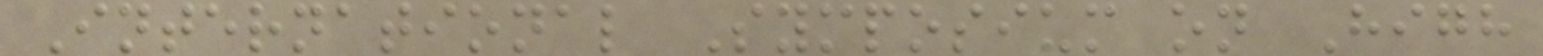International Symposium on High
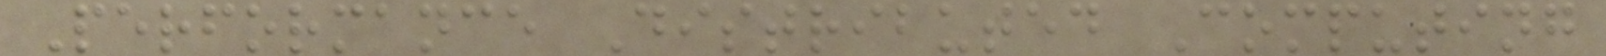Performance Distributed Computing
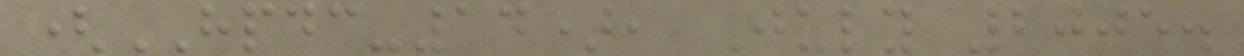(HPDC-14), July 2005.
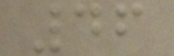46
